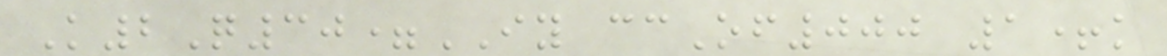K2Q30=IY ccOf000 1+k
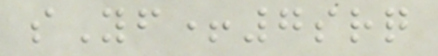sYf+7srq
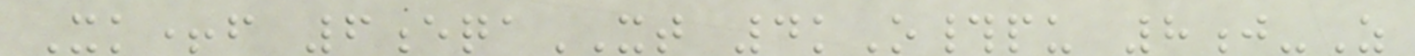Xk+f 6eqaXT 4kO#pu 8j-Z
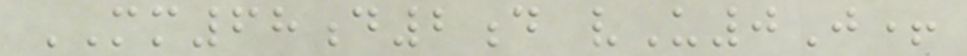MM68d2d vU0J+
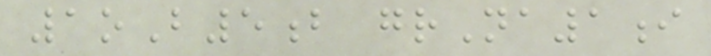1oB5b grNa1i
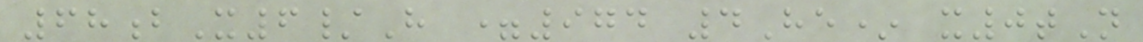68bX6/H =974 4He* x0tN
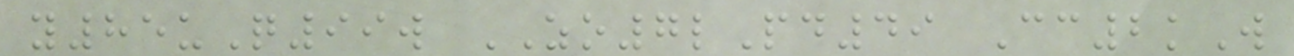y85uQ99w ZO7lPd49 Cc2kW
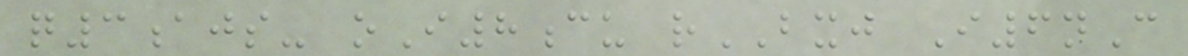q3ajs- oI8cu rBXJ I6nC
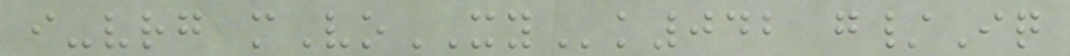i-vrg mVoXYk042 g/Iq
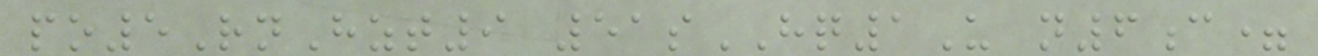po5RnHzt9 51sHQ1U n6c=
